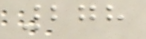278
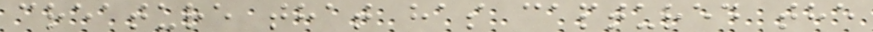creature that has captured the
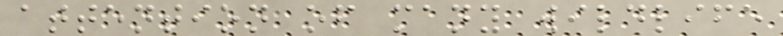attention of many wildlife
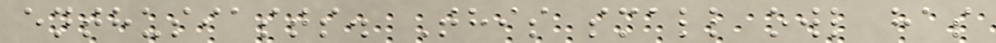enthusiasts. This small owl has
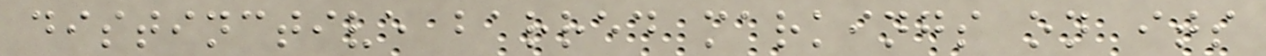distinctive barred markings on its
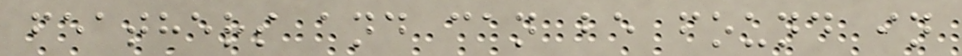feathers and can be found in
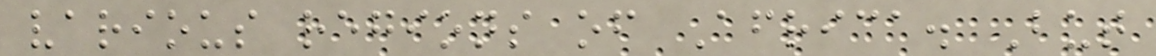various regions of Africa. But
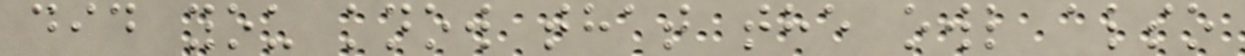did you know that the owl also
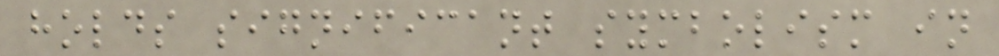holds significant symbolism in
